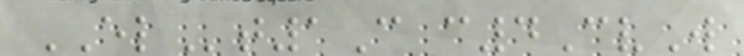ELt1C c4CvW
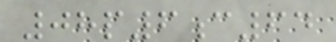08p6c64
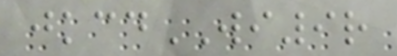jkcdWI9r
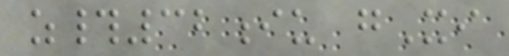z#32iu gXi
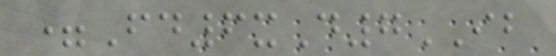=Fd6xD7IB
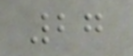27
